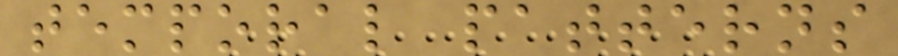temporal patterns
